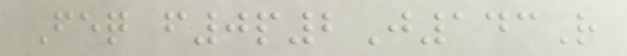Feq f0p2J143R
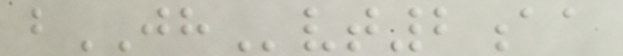bJHvt2aa
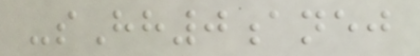-sHh0anej
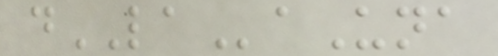dLAaUna
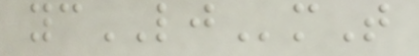ycLJmT
